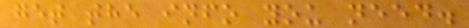get the info you need.
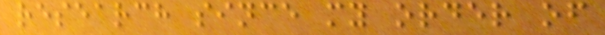research since my order of
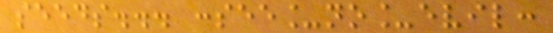seeds... :see_no_evil:
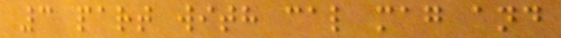3 part with cal mag and
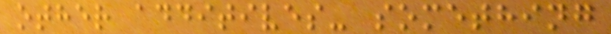other additives- something
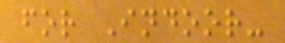for Indoor-
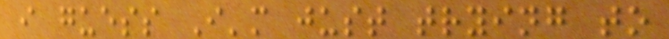i guess I'm just trying to
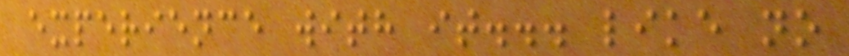experience with it... like no
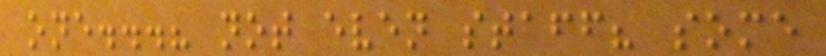one...? not even staff? some
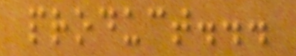product...
